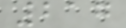217
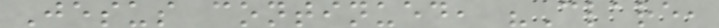Jesus continued, "Clare,
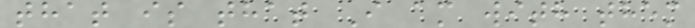that is that I am with them
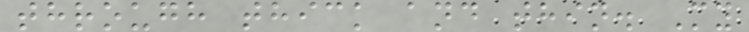through thick and thin. My
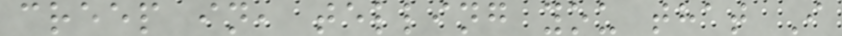creep in, telling you that I
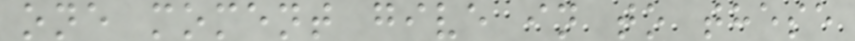one moment give in to these
